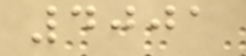4001
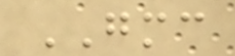GMC
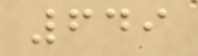649
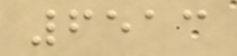6513
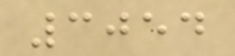3054
